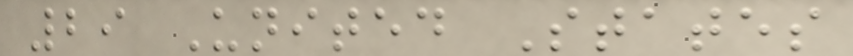29 United States
